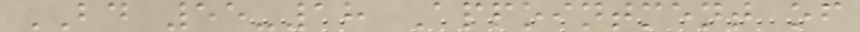BD 55-18 Appointment of
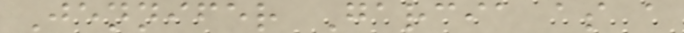Jennifer Garcia as a
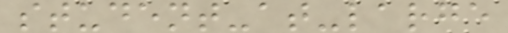student-at-large
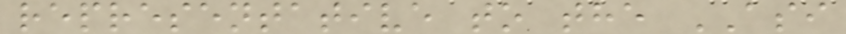representative to the ASI
